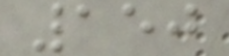150
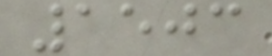1503
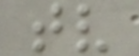tv
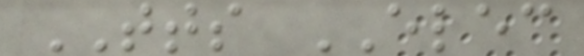TTS ELEC
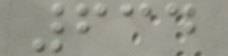634
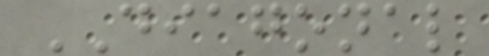DIAGONAL
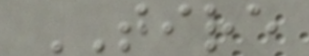TIRE
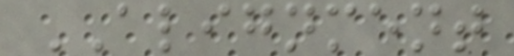ALIGNMENT
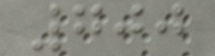700
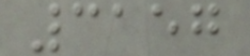3157
